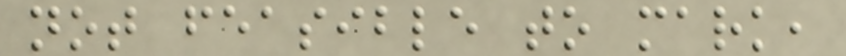not feasible to mark,
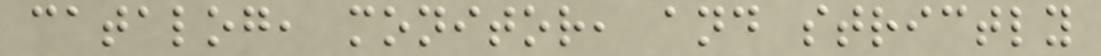catalog, monitor, and strictly
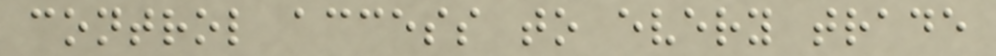control access to every trade
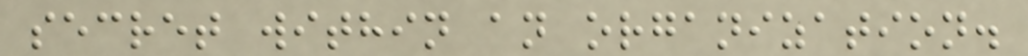secret within an organization.
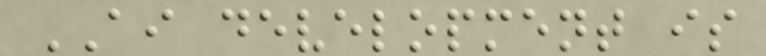AI development is
